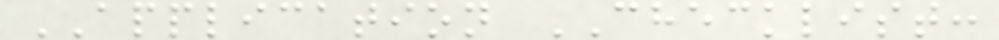APPLICATION CHECKLIST:
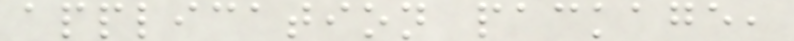application package,
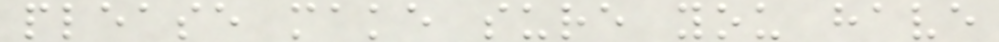please make sure you have
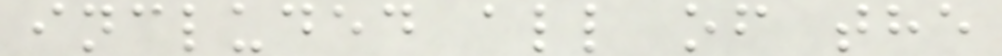included all of the
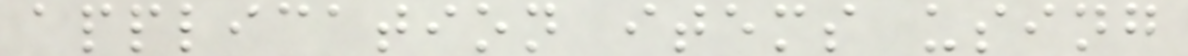application items using
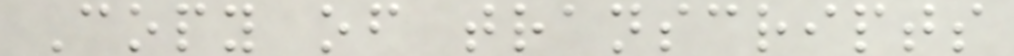Copy of transcripts
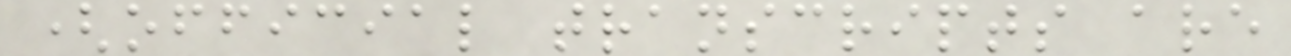(official transcripts are
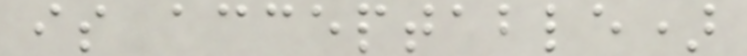is acceptable)
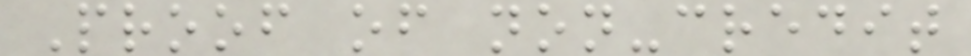Proof of non-credit
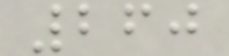260
